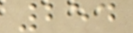254
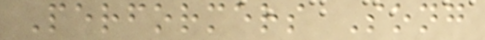Performers Song
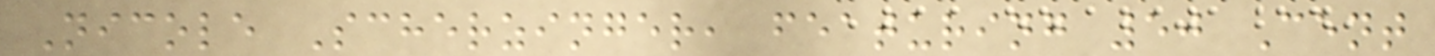Nicole Scherzinger, featuring 50 Cent
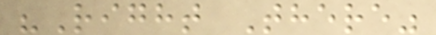"Right There"
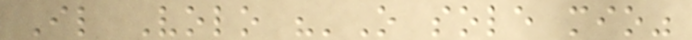Il Volo "'O sole mio"
